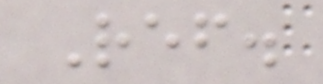Ref.
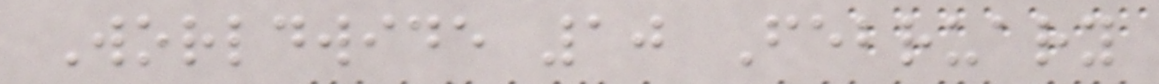Worldwide 10 February
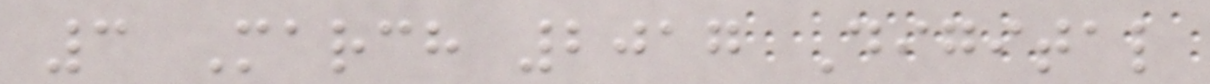3 March 2017 Digital
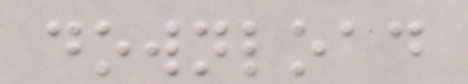download
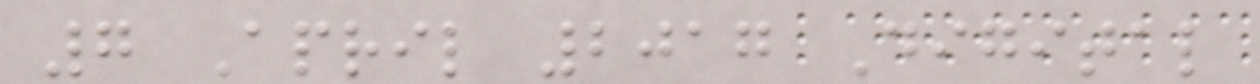7 April 2017 Digital
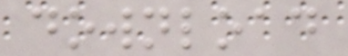download
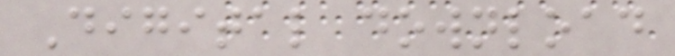Digital download
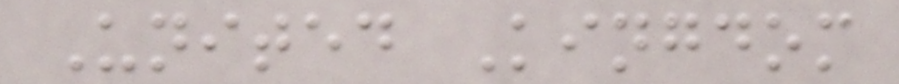United Kingdom
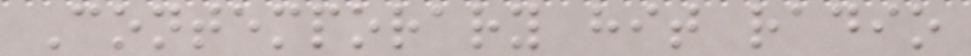Contemporary hit radio
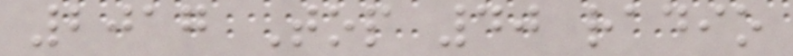2017 Top 40 radio
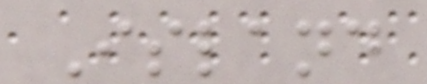Island
